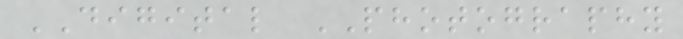DIGITAL PHOTOGRAPHY
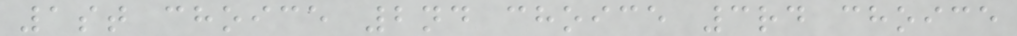1st choice 2nd choice 3rd choice
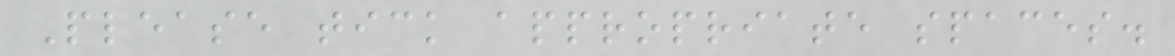Please tick appropriate spaces.
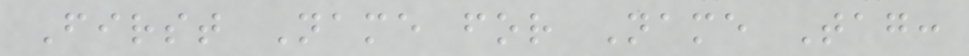First Name for Name Tag:
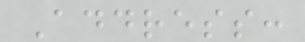Address:
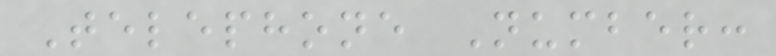Telephone Number:
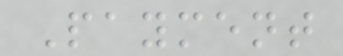Payment
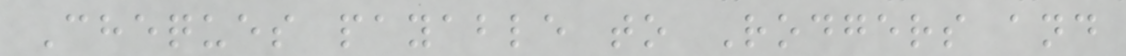Cheques payable to Rodgers and
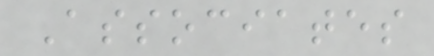Associates
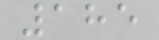185
